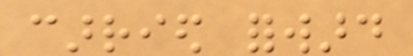carried forward
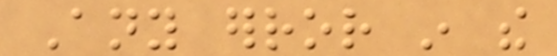Any error in the
